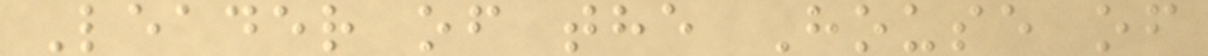Leader of the House of
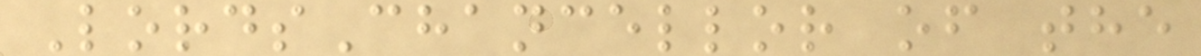LordsChancellor of the
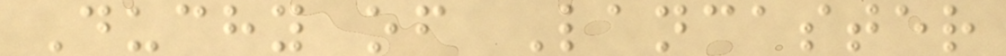Duchy of Lancaster
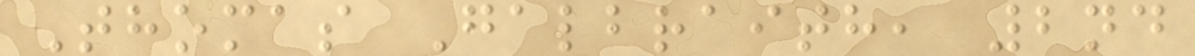Thomas Galbraith, 2nd
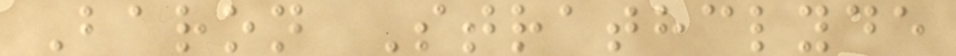Baron Strathclyde
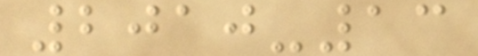2010-13
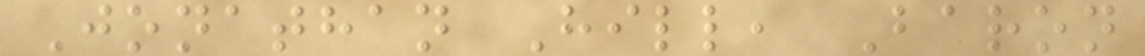Jonathan Hill, Baron
